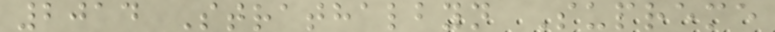2014 Strathalbyn Supreme
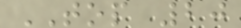TOP 20
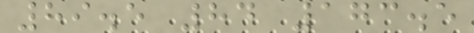89.5 84 173.5
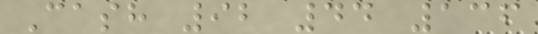Cash 92 44 136
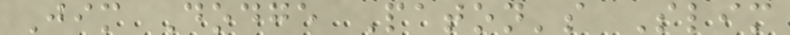Jim Dodge Paton's Slim
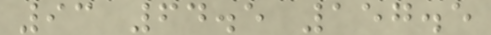93 64.5 157.5
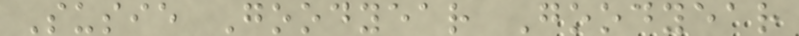Susie Goodyear Goodyear
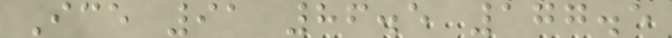Ice 91 86.5 177.5
